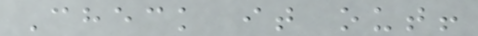Check it out!
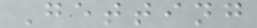Getting
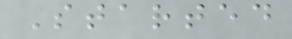Started
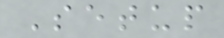Setup
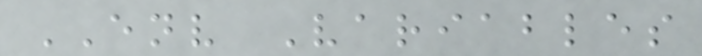ENV Variables
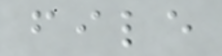file
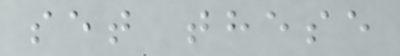set these
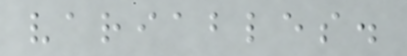variables.
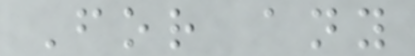For any
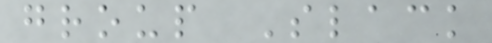group Slack
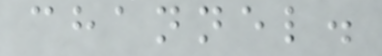channel.
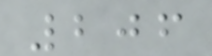206
